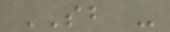SB -
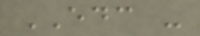EDC -
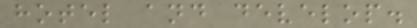hotel and develop.
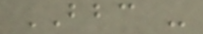BBC -
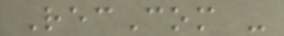RecCom -
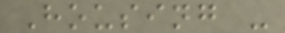Housing -
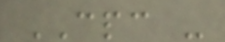CPC -
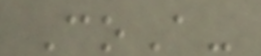CoA-
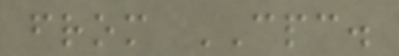from CPC.
